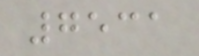7531
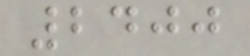2400
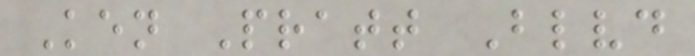Ken Pratt Blvd
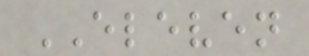ELEVEN
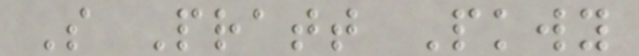S Pratt Pkwy
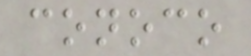conoco
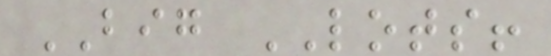BIG LOTS!
